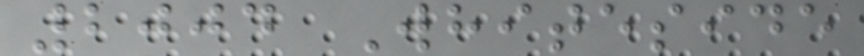2004 Whiteside
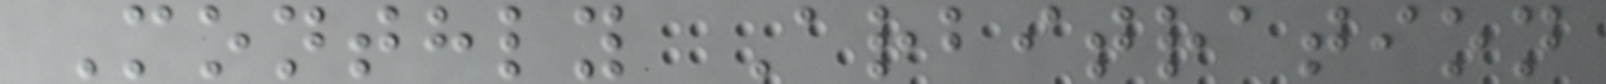Monthly Arbitration
